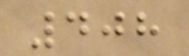408
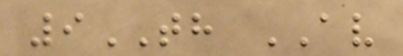9TH AV
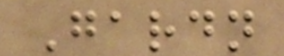Gardn
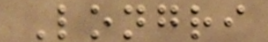Longri
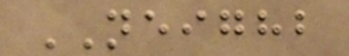NEIGHB
